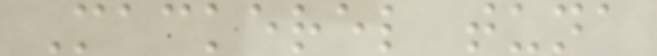Mackerel tuna
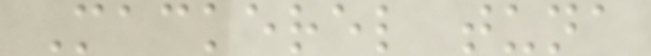Mackerel tuna
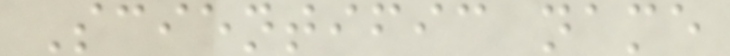Scientific name
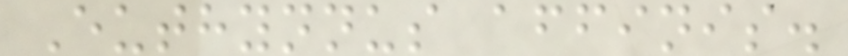Euthynnus affinis.
